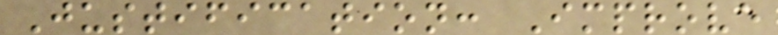Justification: Improve
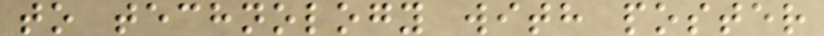to technology with poster
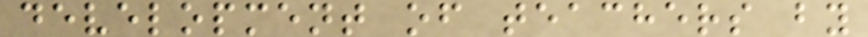development of teachers by
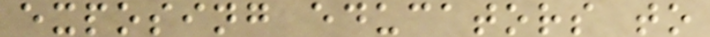exposing educators to
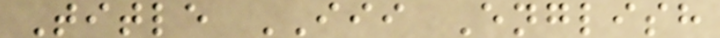Title III English
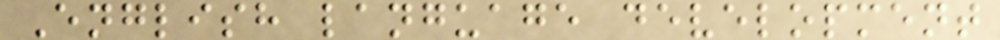English language development
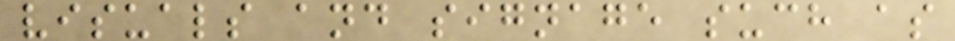visuals and signage such as
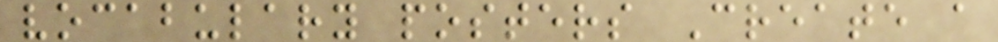vocabulary posters Create a
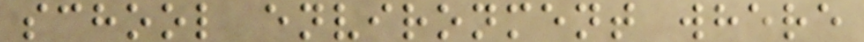school environment where
